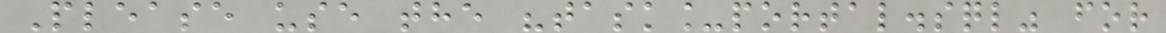Please use the "task_portal.sql" for
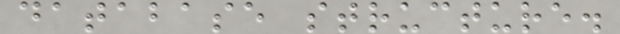database structure.
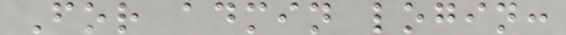For admin login:
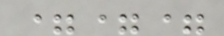===
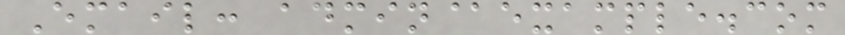Email: admin@example.com
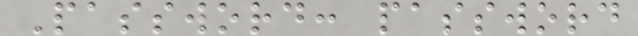Password: password
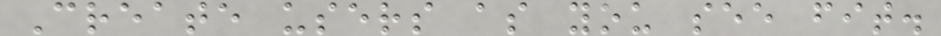Create users as you see fit.
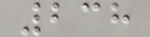238
